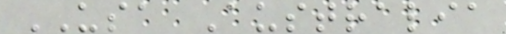USA Australia
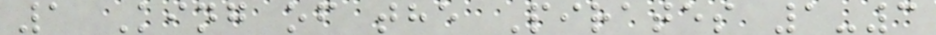1 King of the Pirates 1-3
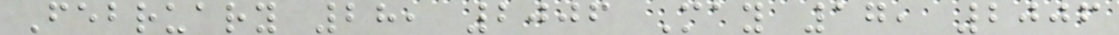February 28, 2006 May 17, 2006
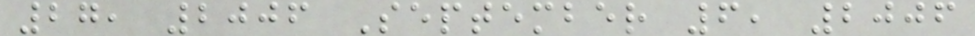27, 2006 September 6, 2006
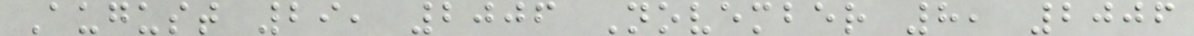August 29, 2006 November 8, 2006
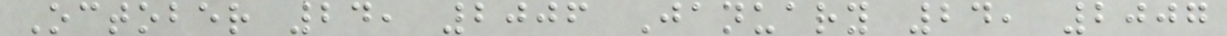October 24, 2006 January 24, 2007
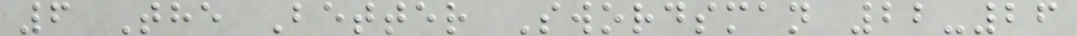6 The Better Swordsman 22-26
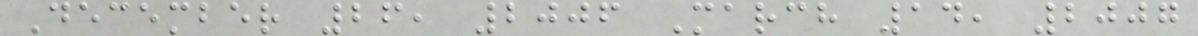December 26, 2006 March 14, 2007
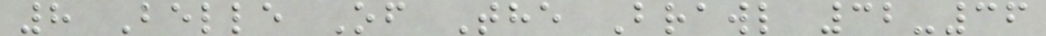8 Belle Of The Brawl 32-36
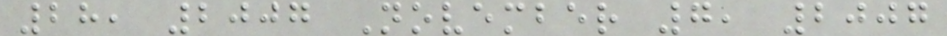28, 2007 November 7, 2007
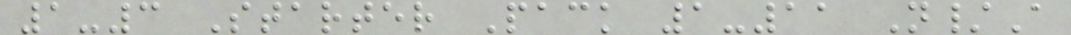1-3 Starter Pack 1-11 N/A
